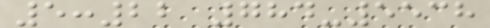5:22 784-5538
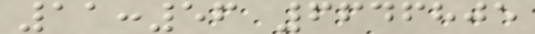11:56 6646805
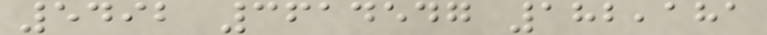5492 3614547 182,181
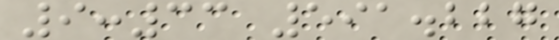9:33 591.227
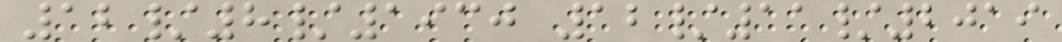12/8/1930 12/11/2019
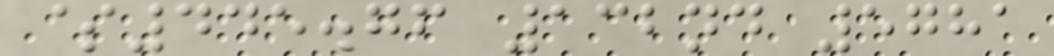$445.76 132nd 5781
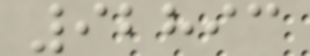92893
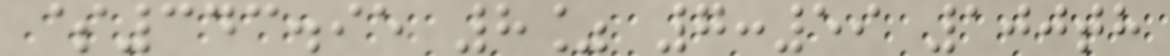$343.95 8% 7:59 100th
